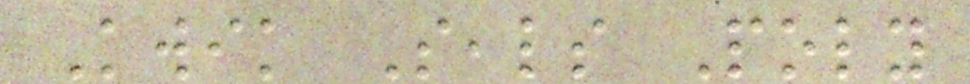Kwik Seals Poly
